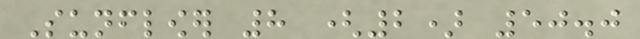Sunflower 8 (2) 50.0
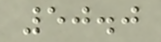50.0
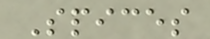Spices
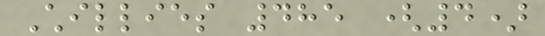Chillies 485 (4)
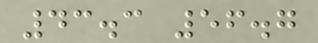43.3 56.7
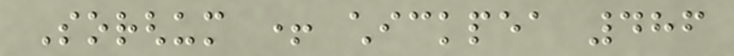Sorghum + chickpea 486
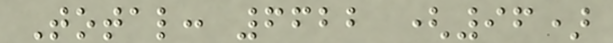Total: 6622 (96)
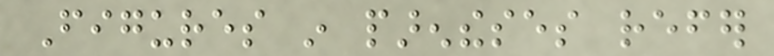Figures in parentheses refer
